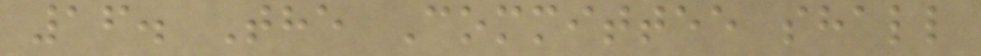16. The Committee shall
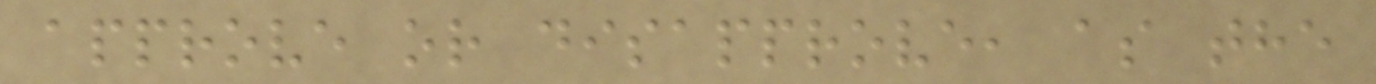approve or disapprove, as the
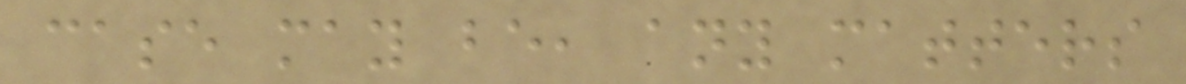case may be, any matters
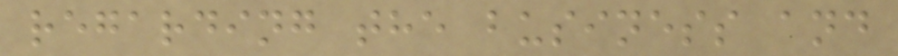regarding the business and
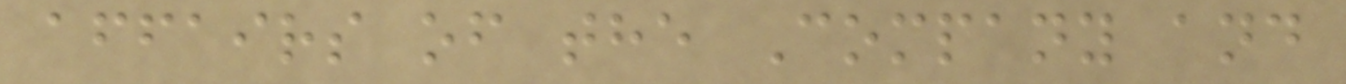affairs of the Company and
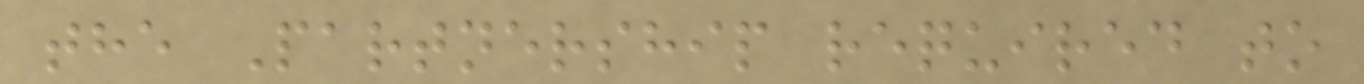the Partnership required to
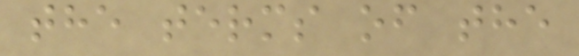the terms of the
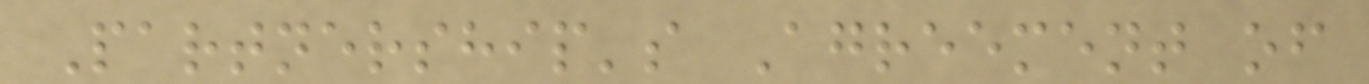Partnership's Agreement of
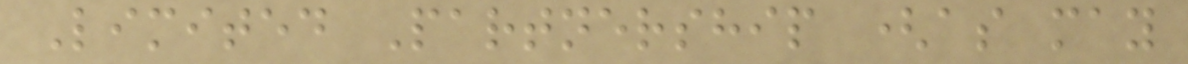Limited Partnership (as may
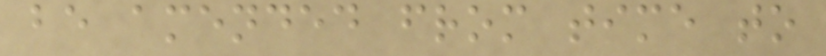be amended from time to
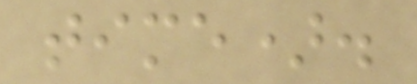time).
